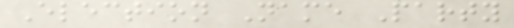Election Name Party
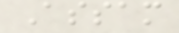Assam
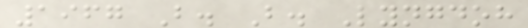1967 B. B. Lyngdoh
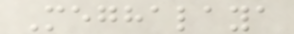Meghalaya
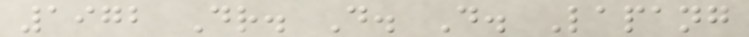1972 Dr. D. D. Lapang
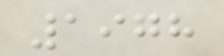1978
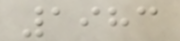1983
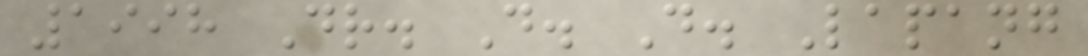1998 Dr. D. D. Lapang
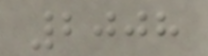2008
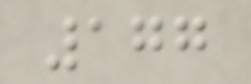177
